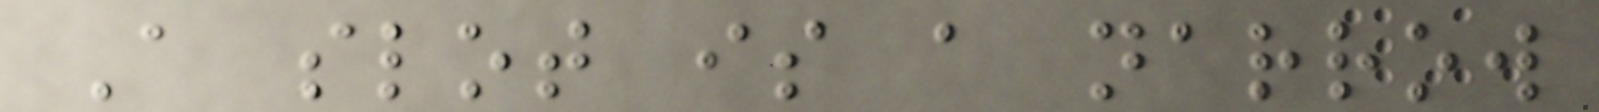A slot is a narrow
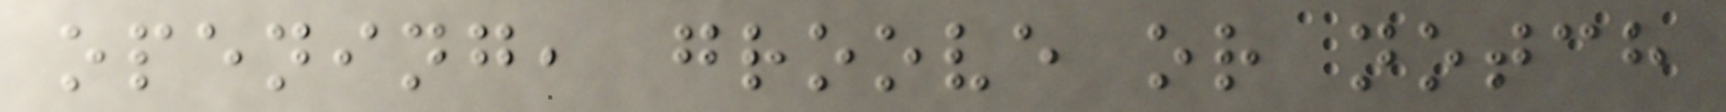opening, groove or notch
